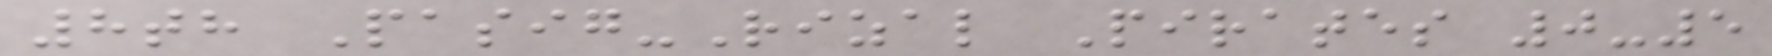8th Pasig-Rizal Pirates 0-5
